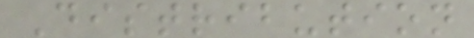Distribution
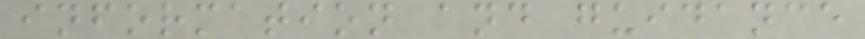information and guidance
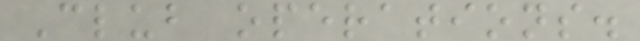Club operations.
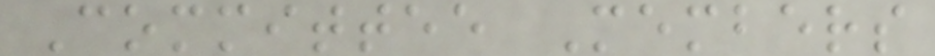Committee Members
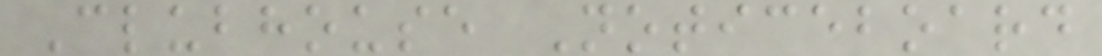Clubhouse Noticeboard
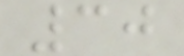30
